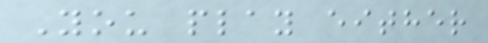You play either
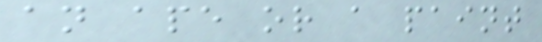an ape or a paint
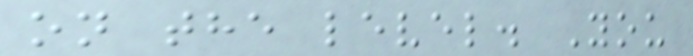on the level. You
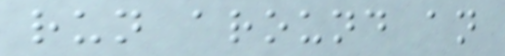run around an
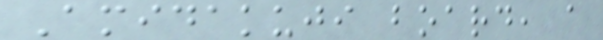Amidakuji board, a
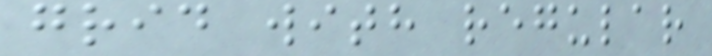grid with regular
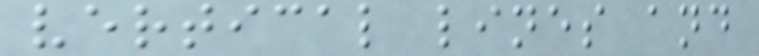vertical lines and
